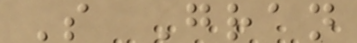S Gran
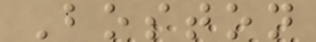Boston
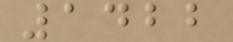1422
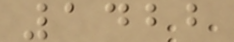1422
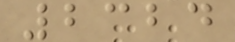2324
